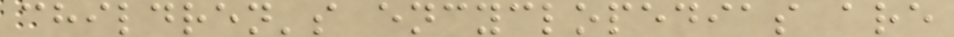children's encyclopedias are
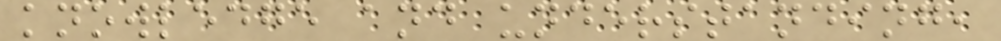knowledge and understanding,
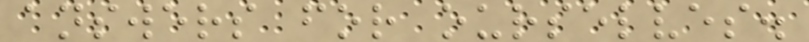answers for ourselves.
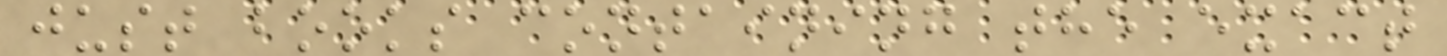just books containing the exact
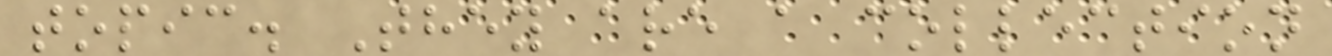topic. They are a collection
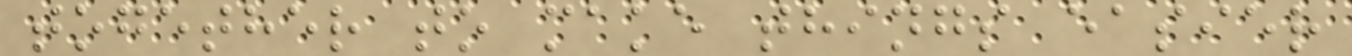together to make things easier
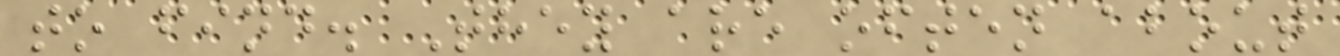to find. They are often about
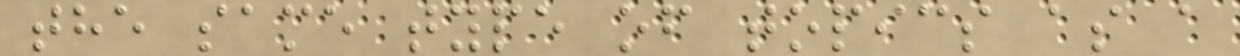the same type of topics as a
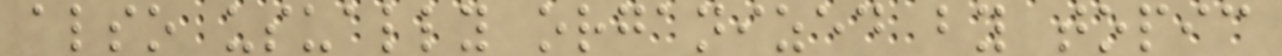also usually organized by topic
